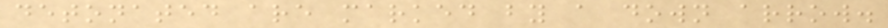detonated are marked by a down arrow.
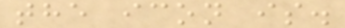the icon is.
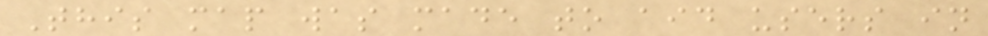This map was made to aid users in
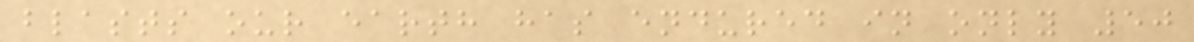blasts our earth has endured in only 50
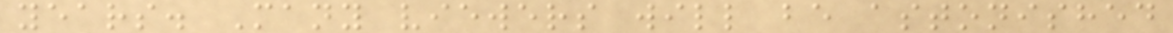years. Many viewers will be astonished
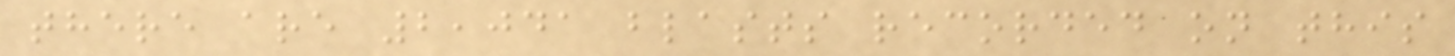there are 2,041 blasts recorded on this
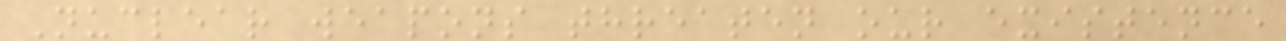Nuclear weapons threaten our existence
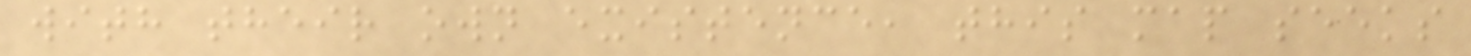with their own existence, this map seeks
